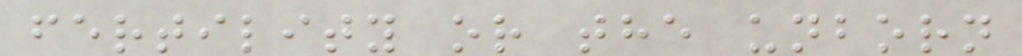fertility or the unborn
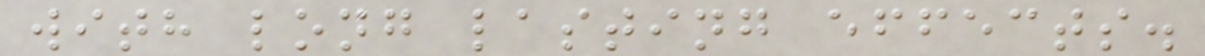with long lasting effects.
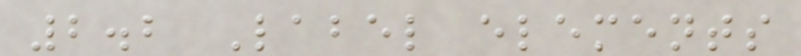2.2 Label elements
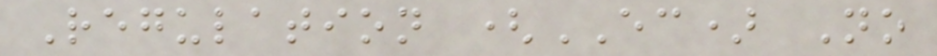Regulation (EC) No
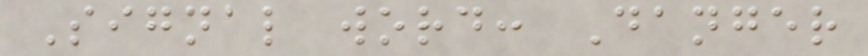Signal word: Danger
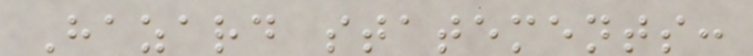Hazard statements:
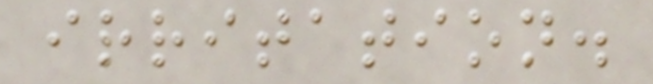irritation.
